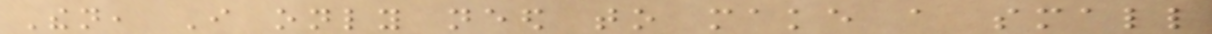Then, I only need to make a small
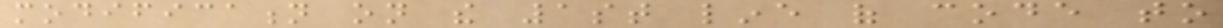modification on the 1st line of code to
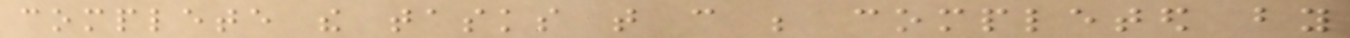complete the tasks that can be completed by
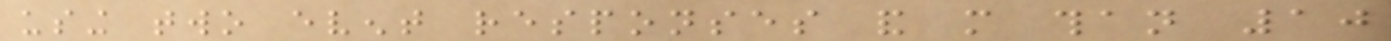using two event responses and more than 10
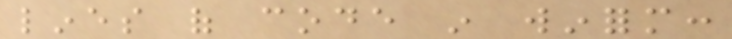lines of code in winform:
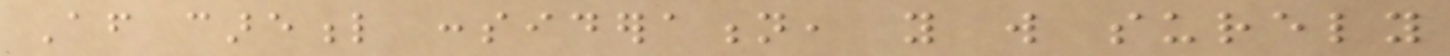After careful consideration, you will surely
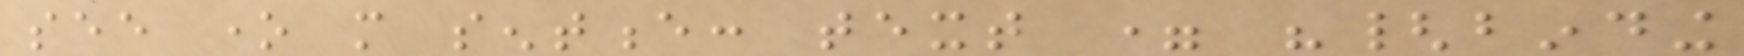see one more sentence: text = "{binding
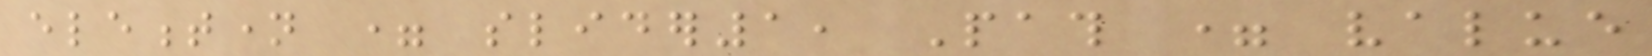elementname = slider1, Path = value
